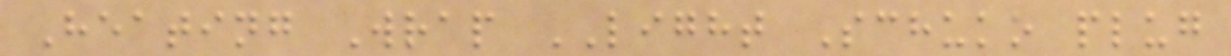Heating Wrap LIGHT Schuko plug
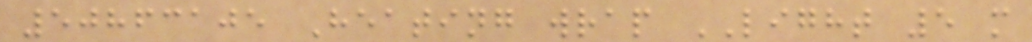50863105 Heating wrap LIGHT 5 m
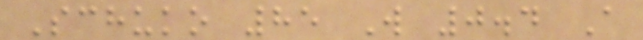Schuko 85 W 0.4 A
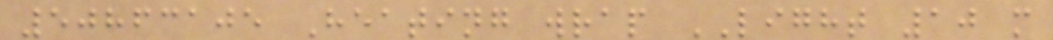50863105 Heating wrap LIGHT 10 m
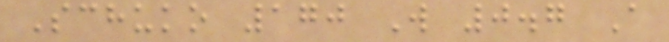Schuko 170 W 0.7 A
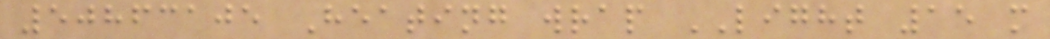50863105 Heating wrap LIGHT 15 m
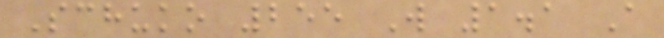Schuko 255 W 1.1 A
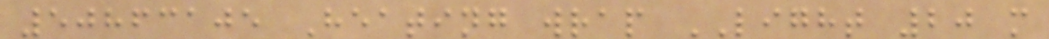50863105 Heating wrap LIGHT 20 m
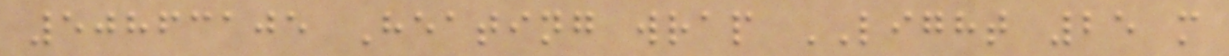50863105 Heating wrap LIGHT 25 m
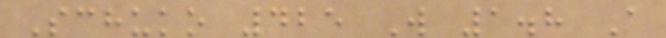Schuko 425 W 1.8 A
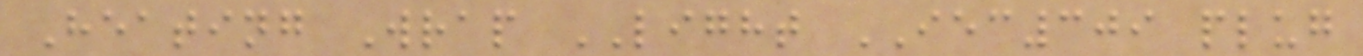Heating Wrap LIGHT IEC309 plug
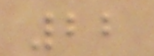22
